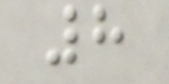8
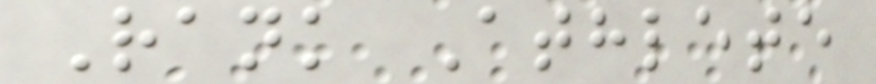Rank Athlete
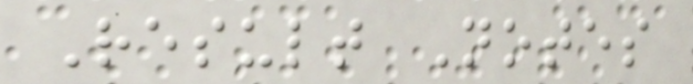Result Notes
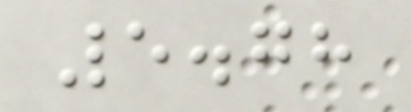5.78
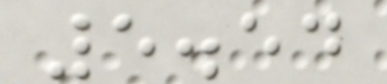5.54
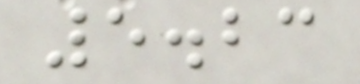5.23
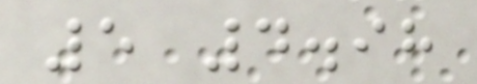5 4.98
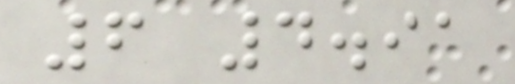6 4.91
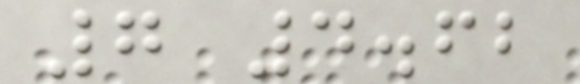7 4.62
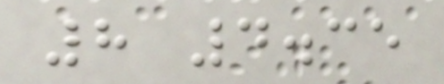8 4.35
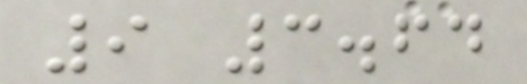9 3.64
